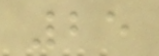25
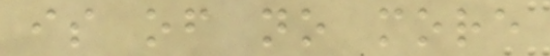is of no more
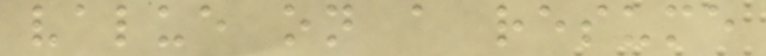value on a resume
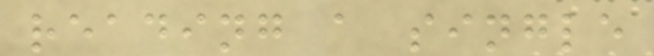reading a single
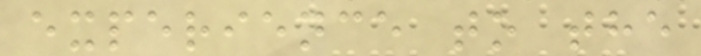experience to the
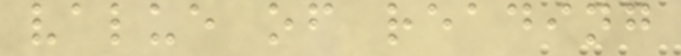value of reading
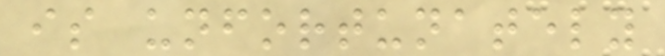is unfortunately
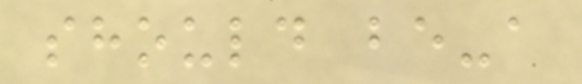should be-a
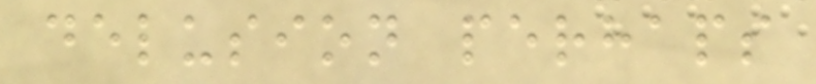delusion perhaps
